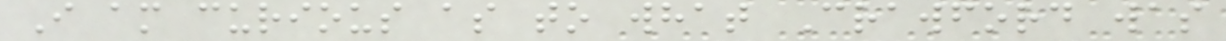I am curious as to what Crawford was
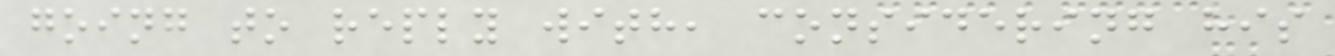going to reply with, considering his
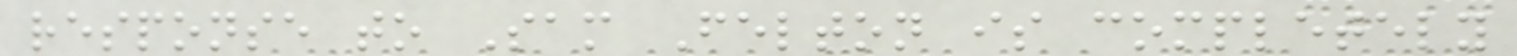response to Sam Felton is completely
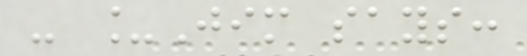- _Jim says:
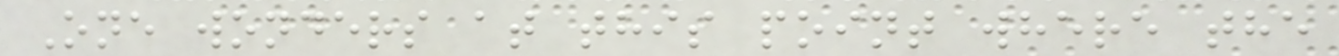One wonders at this point where the
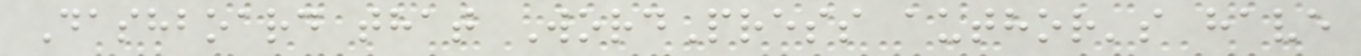Dashboard that WordPress author's have
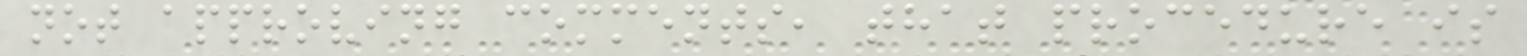not approving comments, that procedure is
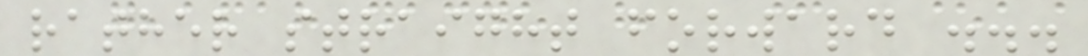rather straight forward ...
